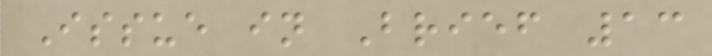Issue in Brief 13
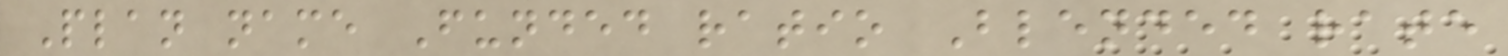Plan name Funded ratio Blended rate
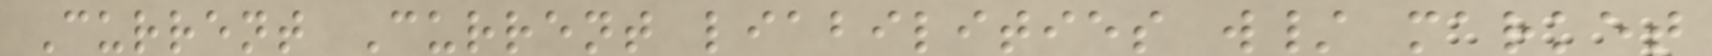Current Current liabilities w/ market
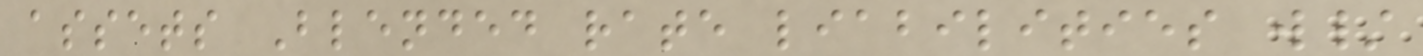assets Blended rate liabilities w/
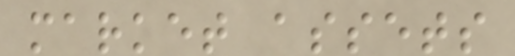market assets
